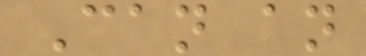Can an
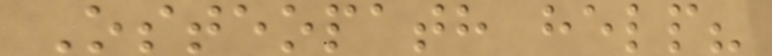Osteopath help?
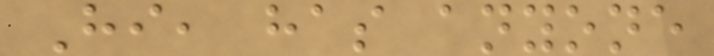Hi, has anyone
